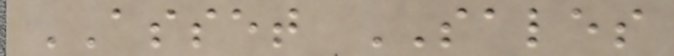ASSET SALES
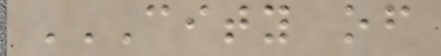CITY OF
